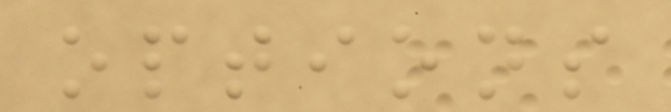options
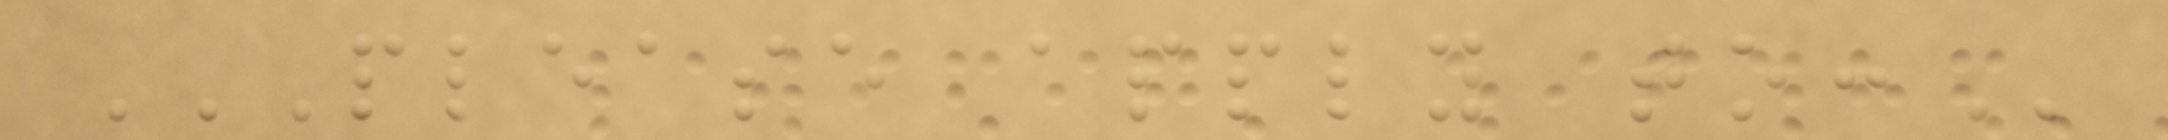PLEASE APPLY TO:
